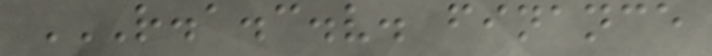R.A.C.V. FINANCE
